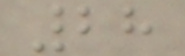28
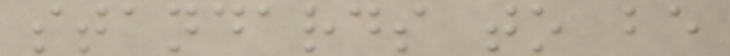standards to be
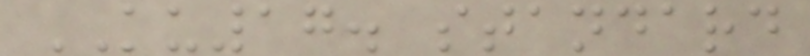KU17. standard
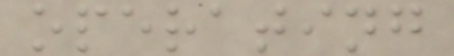operating
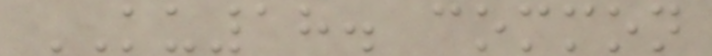KU18. common
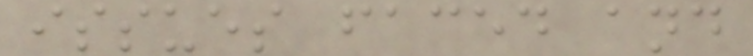issues faced and
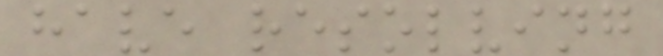have resolving
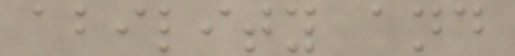ability and
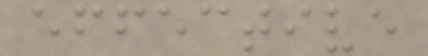effective
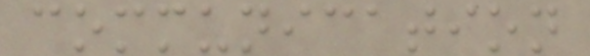communication
